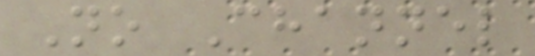No Channel
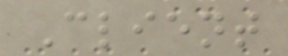Client
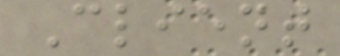Client
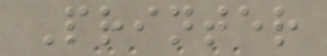Printer
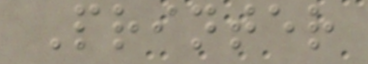Printer
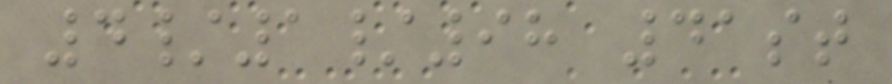4/1/98 41st
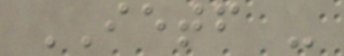IETF -
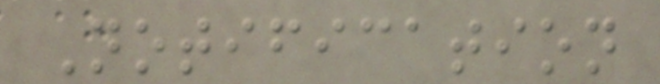Notification
